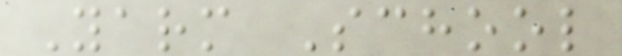Yarm School
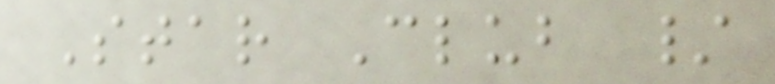Star Club /
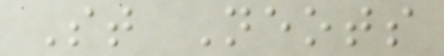St Neots
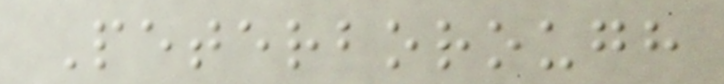Peterborough
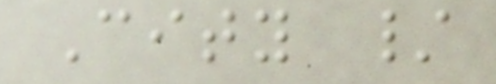City /
